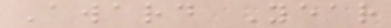Award Year
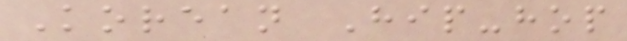Korean Hip-hop
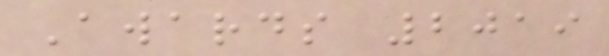Awards 2019
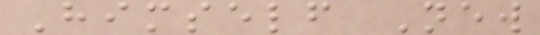Himself New
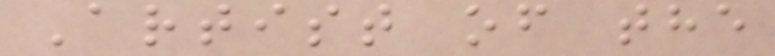Artist of the
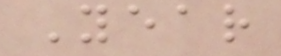Year
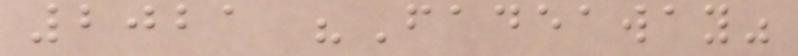2021 "Fadeaway"
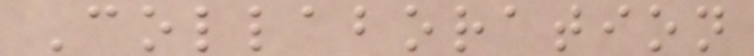Collaboration
